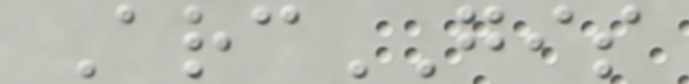ArcGIS
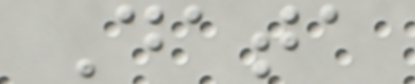Data
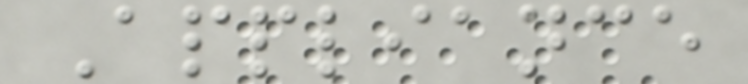Appliance
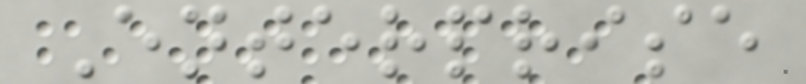Enterprise
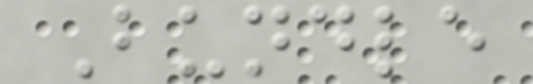Bundle
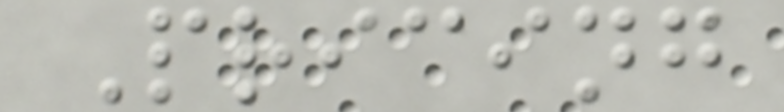Pricing
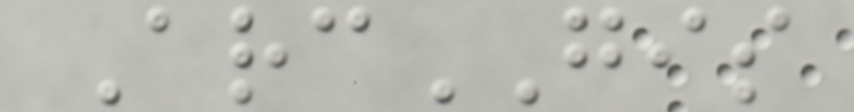ArcGIS
